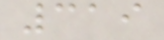319
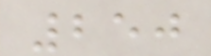250
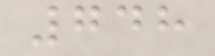748
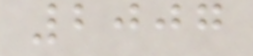2007
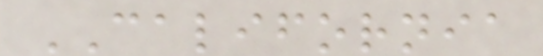CALIFORNIA
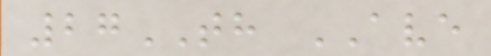27TH AVE
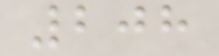208
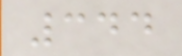344
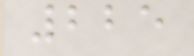225
